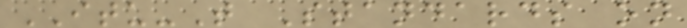ITU-T Standards on
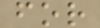for
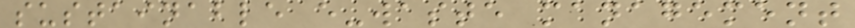sustainable e-waste management
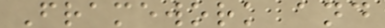Framework and
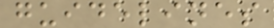guidelines
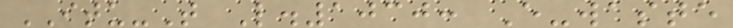ITU-T L.1030: E-waste
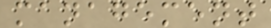management
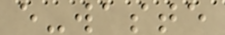e-waste
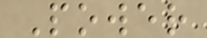Power
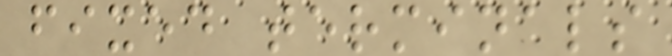fixed terminals
